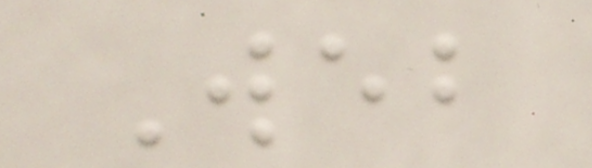Web
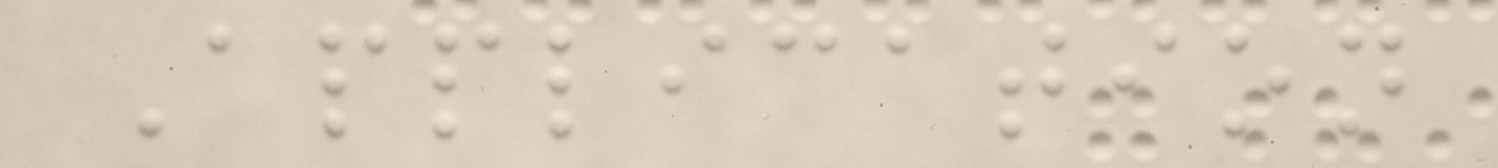Application
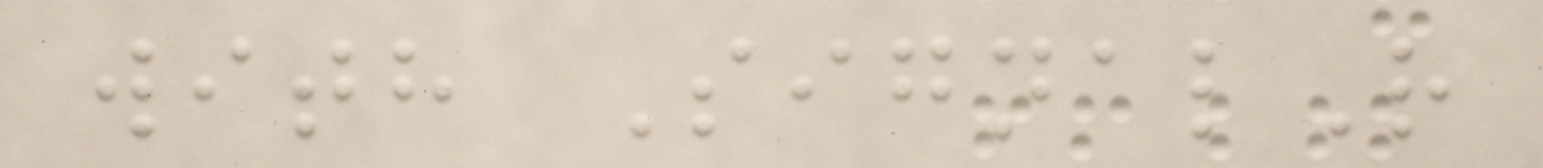with SignalR
